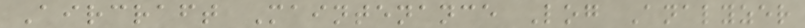Aircraft Maintenance Log Analyzer
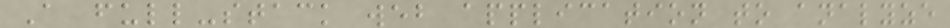A full-stack web application to analyze
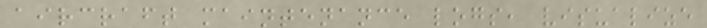aircraft maintenance logs, visualize
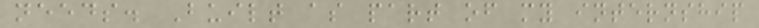needs. Built as part of my internship
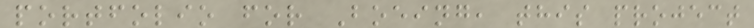portfolio for Boeing, this project
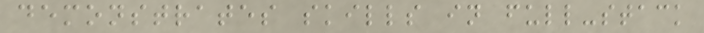demonstrates skills in full-stack
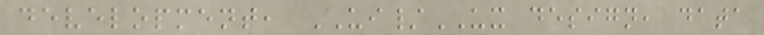development, UI/UX design, data
